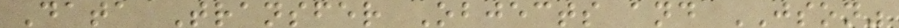Data Transfer Objects and JSON"
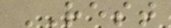REST
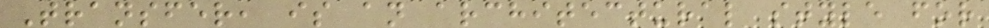Transfer, is an architectural style for
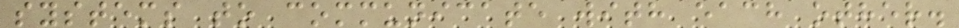systems to communicate with each other.
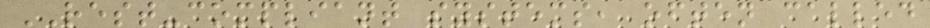REST-compliant systems, often called
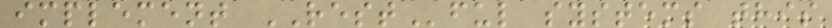implement RESTful systems this
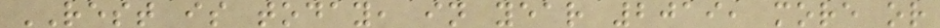REST is today, in year 2019, more or
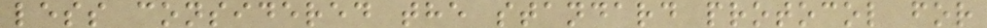less considered the standard protocol for
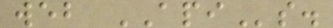web APIs.
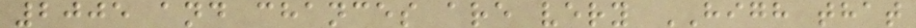2005 and chances are very HIGH that
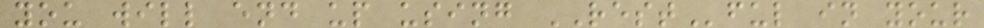you will end up using RESTful in your
